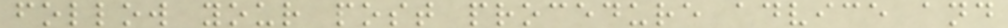follow your post procedure advice and
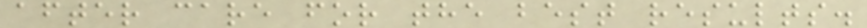after care for the best results.
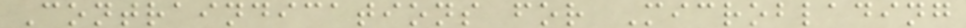Contraindications for Microblading
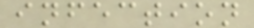infection
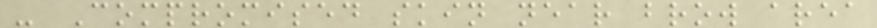- Compromised skin near brow area
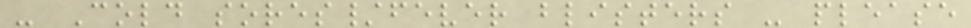- Cold sores/fever blisters - please
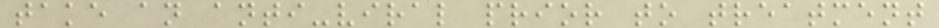take an anti-viral prior to treatment
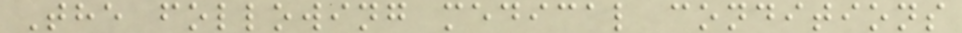The following medical conditions
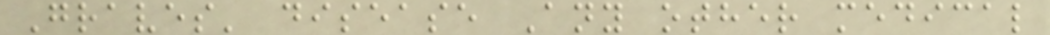Graves' disease Any other medical
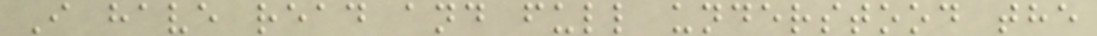I have read and full understood the
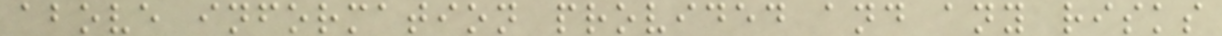above information provided and any risks
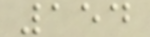154
